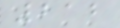212
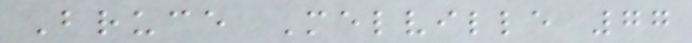Bruce Melville 77
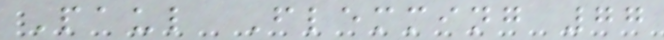Paul Flemming 77
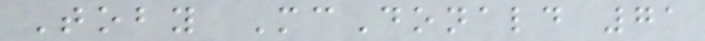Toby McDonald 71
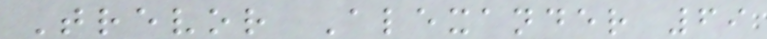Trevor Alexander 69
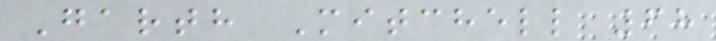Garth Mitchell 68
